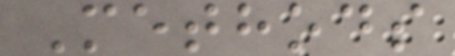Methods
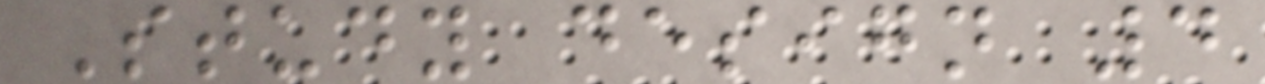Study design 4
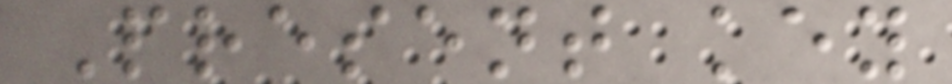Present key
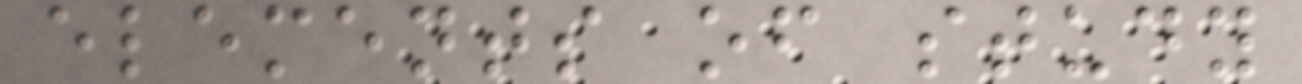elements of study
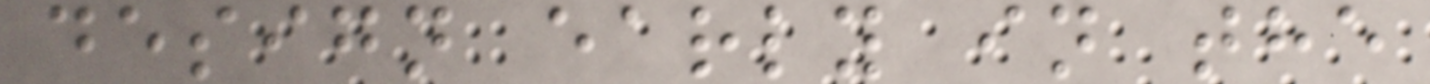design early in the
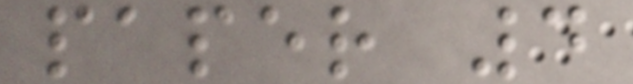paper 4
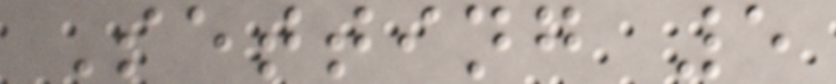Setting 5
